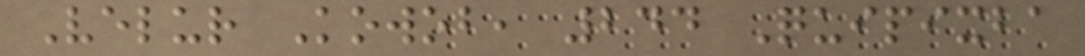Velur Kowob, 244 Quipixba
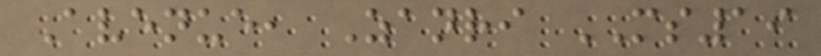Avenue, Zanri MS19
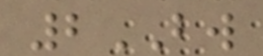2BW
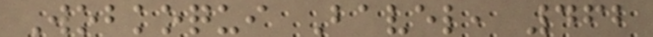Wobkoqui Bavel, 462
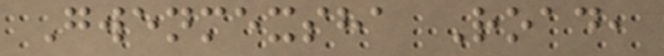Gwenmexsha Road,
